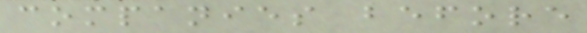companies before
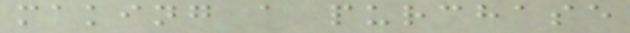making a purchase
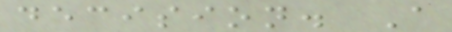decision. A
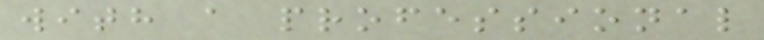with a professional
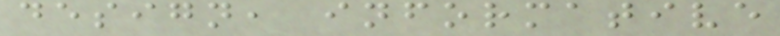design, informative
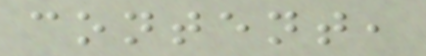content,
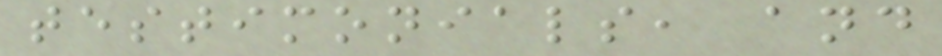testimonials, and
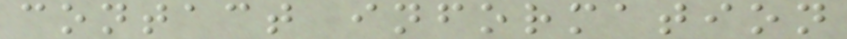contact information
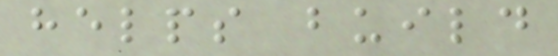helps build
